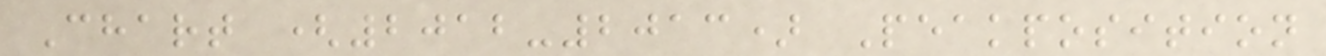Chart (2012-2013) Peakposition
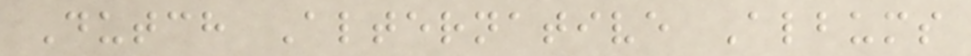Dutch Alternative Albums
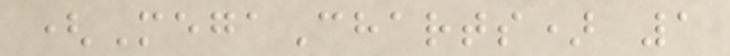(MegaCharts) 1
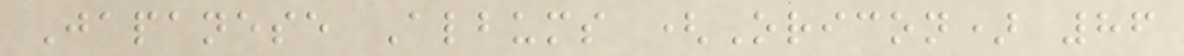Japanese Albums (Oricon) 86
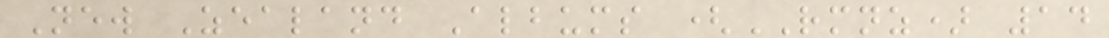New Zealand Albums (RMNZ) 14
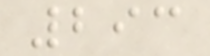293
